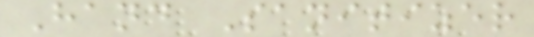Hand Sanitizer
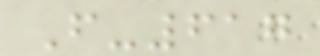F-617
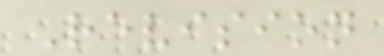Revision
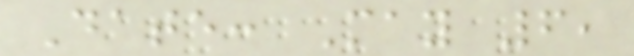Date: May 6,
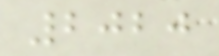2020
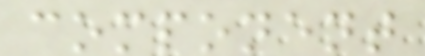component
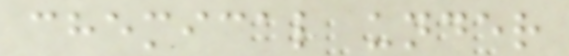chemical under
